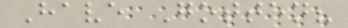Have Gotten?
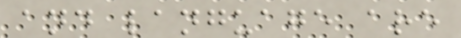and language are
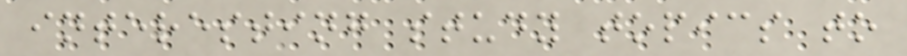interesting study topics to
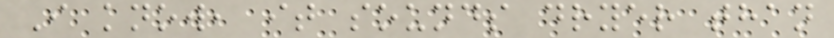I know, it sounds dryer than
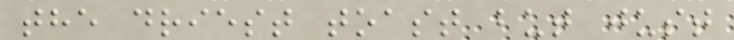the driest toast but just
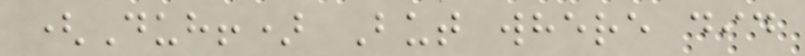(Duh!) But where did
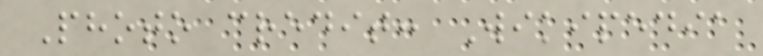Photo credit: Wikipedia
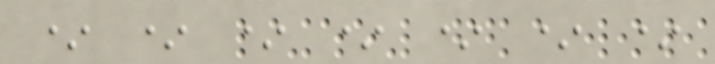* * * * * * *
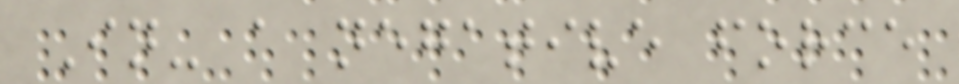In- a negative force
